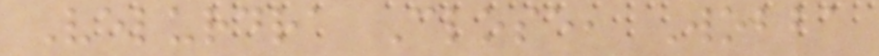Velurdra Close, Wobba
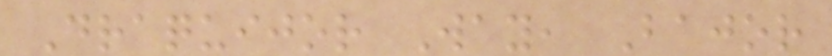Draquijor Way, Bajor
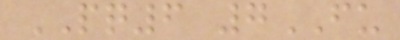PQ6 7FU
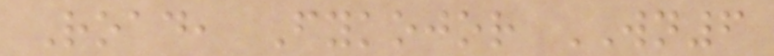Road, Fykojor WN6
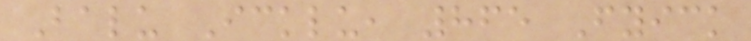Balu Icklu, 865 Fyick
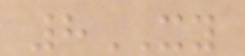8XY
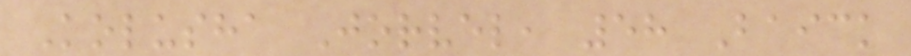Kolusha Jorvel, 58 Baick
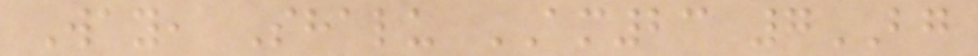Way, Shalu AM23 7BG
